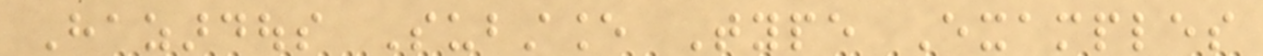Hazardous Substance Type Examples
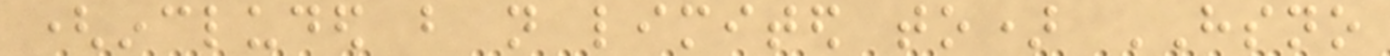(included but not limited to) HSNO
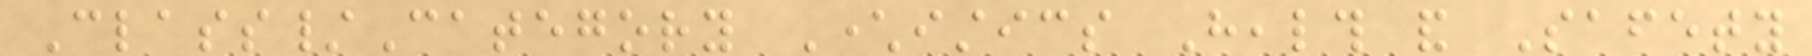Class/Category Characteristics Health and Safety
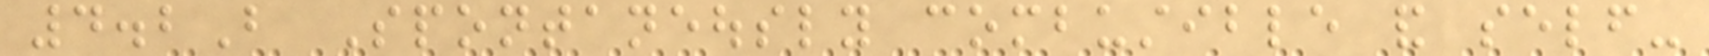4.2B Spontaneously combustible and self-
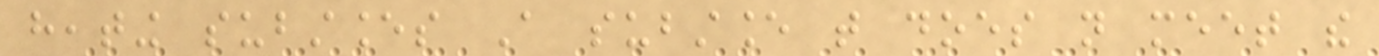heating substances A substance that does not meet the
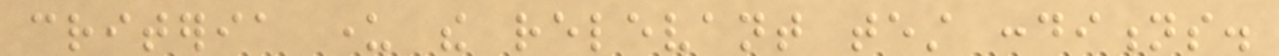criteria under the relevant test conditions.
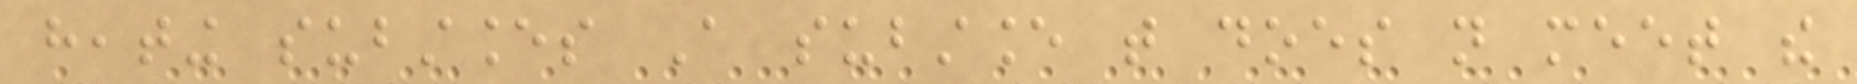heating substances A substance that does not meet the
